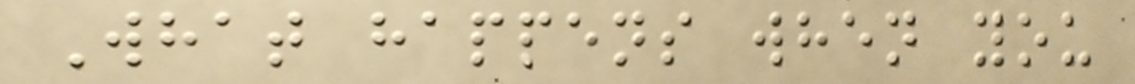What happens when you
